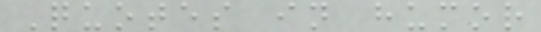Quotes in humor
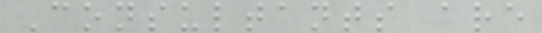Consultants are
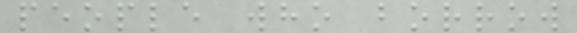people who borrow
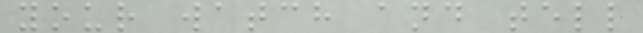your watch and tell
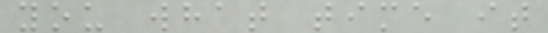you what time it
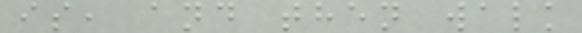is, and then walk
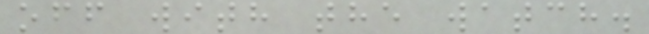off with the watch.
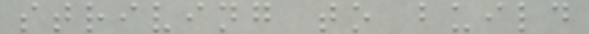striving to build
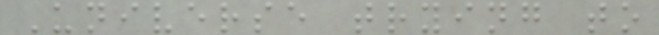Universe trying to
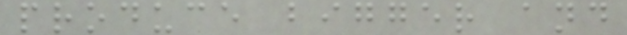produce bigger and
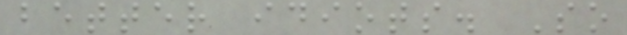better idiots. So
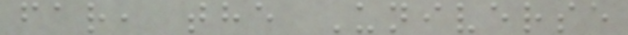far, the Universe
